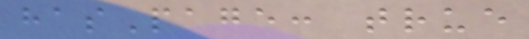hasPage: true
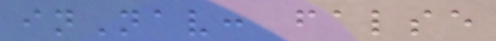inNav: false
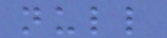null
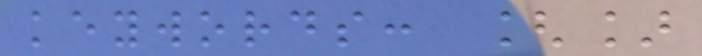keywords: []
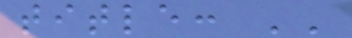title: ''
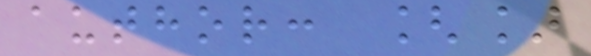author: []
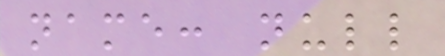name: null
